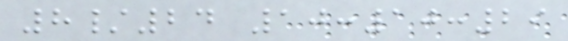8/24 10:10:29
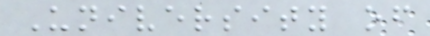University of
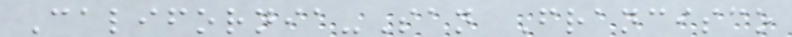California-San Francisco
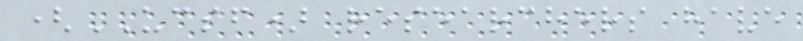(UCSF) researchers have
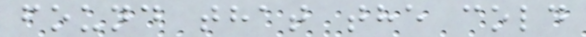found that the cold
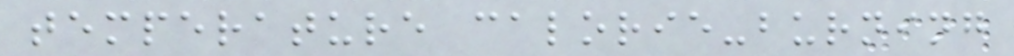temperature calorie-burning
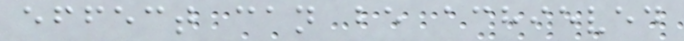effect can be achieved
